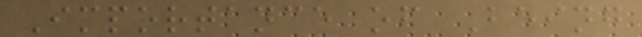Importance of Being
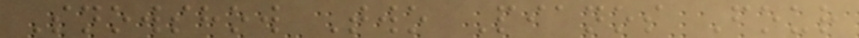Snowshow Two Pianos Four
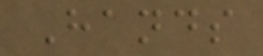Hands
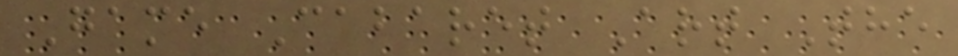Game Cabaret Art The
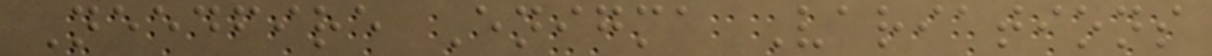Needfire Enigma Variations
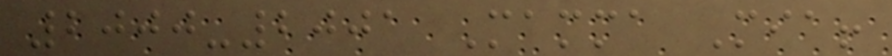2000-2001 Mamma Mia!
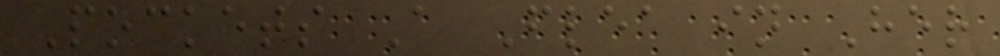Pockets A Flea in Her
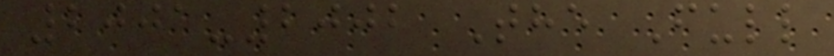2001-2002 The Full
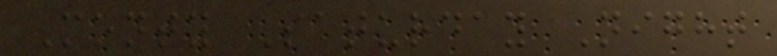Monty Saturday Night
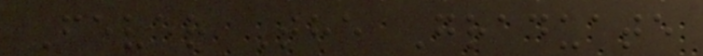Fever The Graduate
